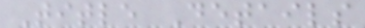Title Details
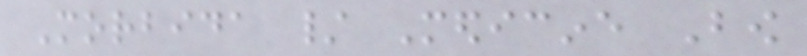Morbida / Medicine Bow
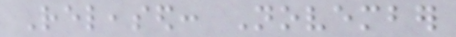Released: November
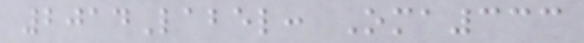2014Label: Oma333
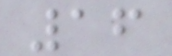16
